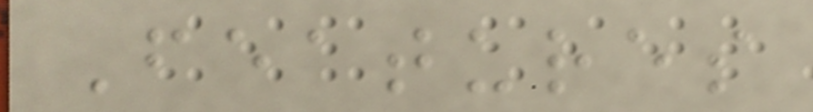Features
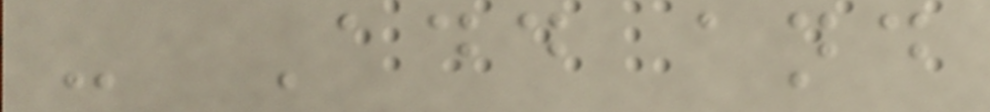- Add and
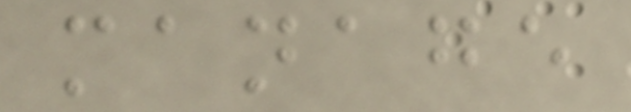manage
